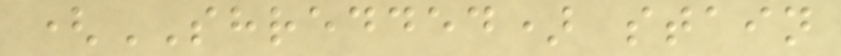(SHREDDED) stain
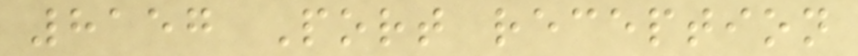8157 Port reception
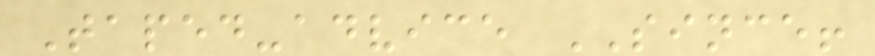Taped-advice SINCE!
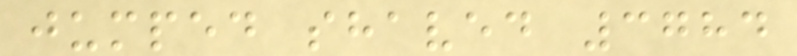jumped shaved 3784
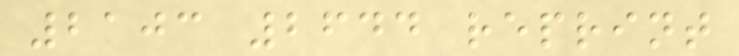2103 2644 reprint
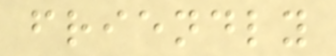friendly
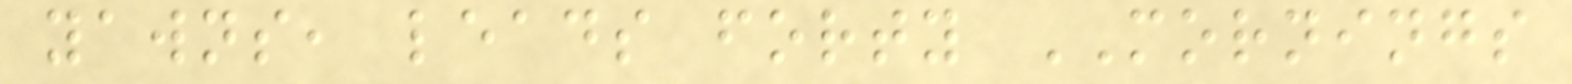yawns, leads forty MORNINGS
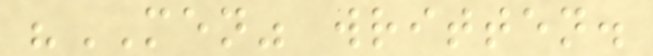"MEN" written.
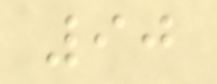90
